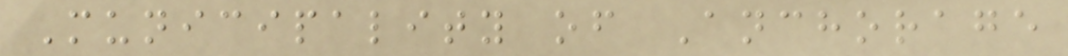Municipality of Anchorage
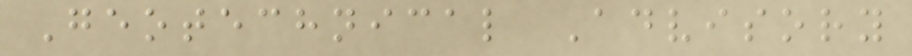Geotechnical Advisory
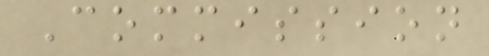Commission
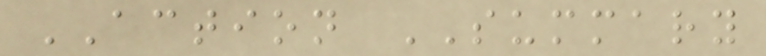ACTION SUMMARY
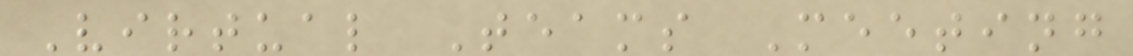Virtual Teams Meeting
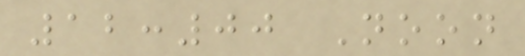12:00 Noon
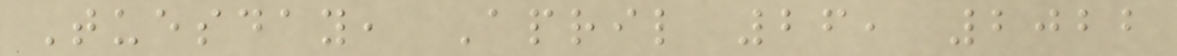Tuesday, April 26, 2022
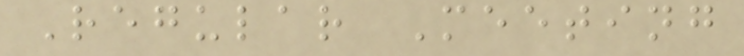Regular Meeting
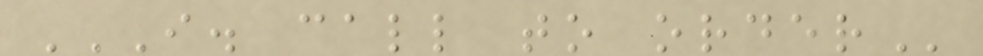I. CALL TO ORDER
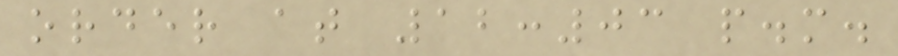order at 12:03 p.m.
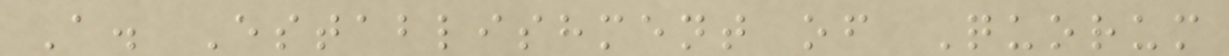A. Establishment of Quorum
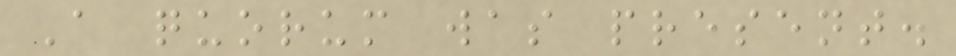A quorum was present.
